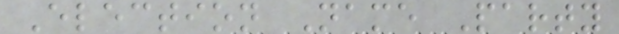Election Name Party
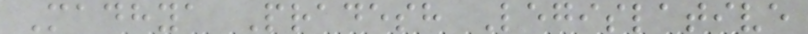Madhya Pradesh Legislative
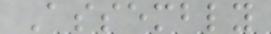Assembly
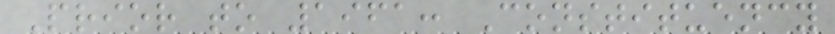Prior to 1961: Constituency
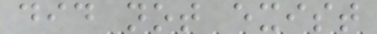did not exist
